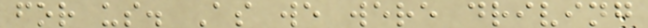for us. As we were driving
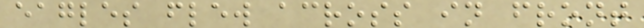eagles flew across in front
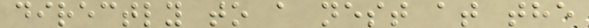directly to a nest at the
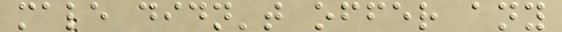male didn't offer any
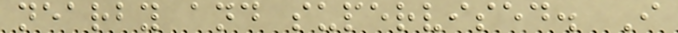nearby and supervised. I
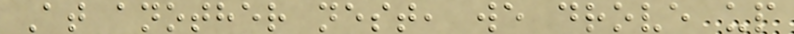At another nest, we drove up
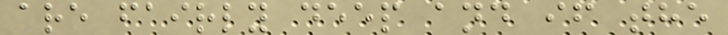are fairly deep and if the
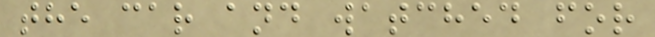the car and watched for
